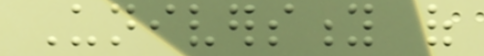University of
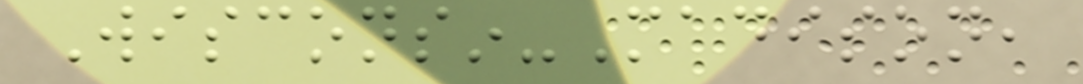Wisconsin-Madison,
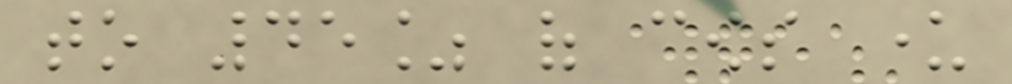to 45% of cows under
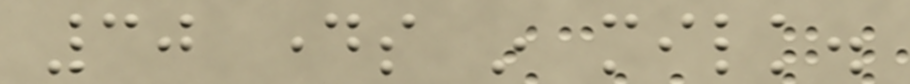30 days in milk.
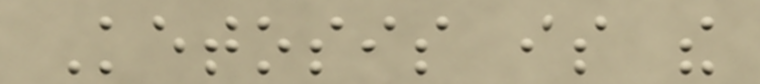Ketosis is the
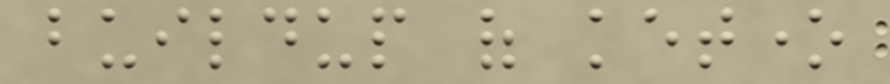buildup of ketone
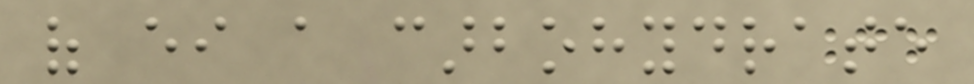of either a carbohydrate
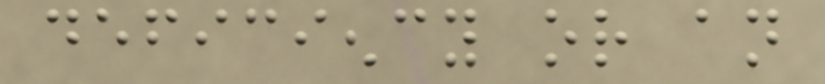deficiency or an
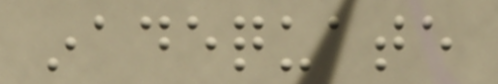inadequate
